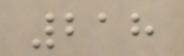218
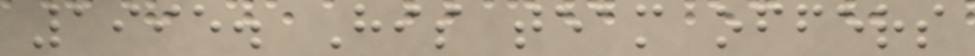1995. His team offers
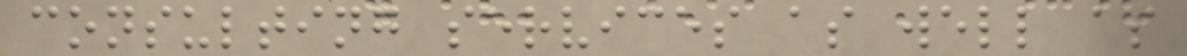consulting services as well as
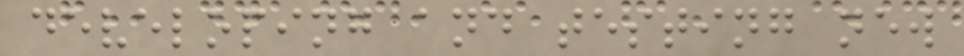developing and testing new
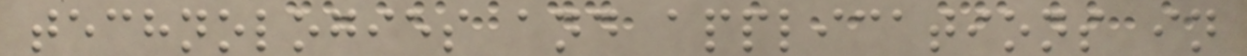technologies and applications in
